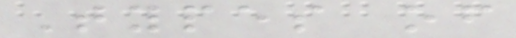Types of
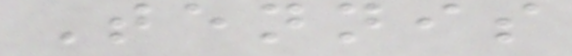Tennis
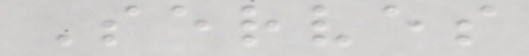Serves
